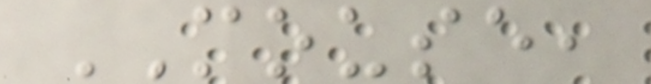MOUSE,
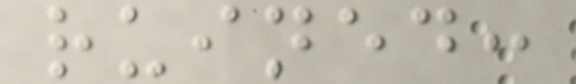ruined:
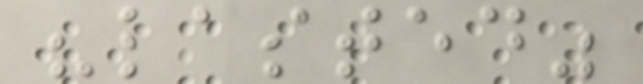"lasted"
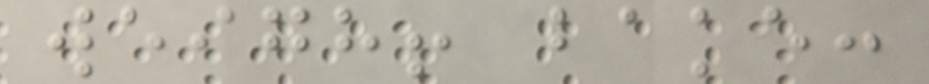weigh! bake:
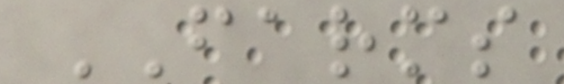FARMS
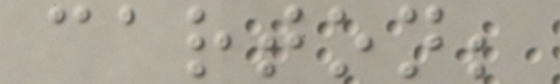carton;
